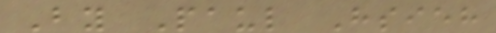By Paul Hsieh
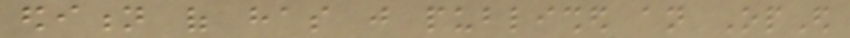edition of has just published an OpEd
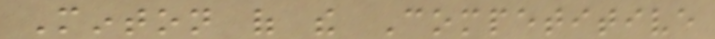Minton of the Competitive
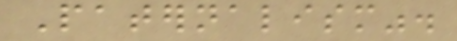Paternalism".
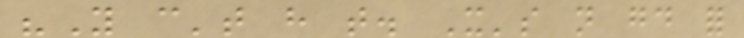"You can't have that. It's not good for
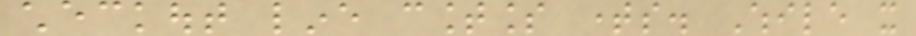checkout line countless times. While it
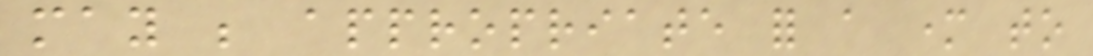may be appropriate for a mother to
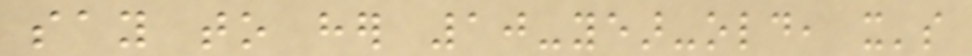say to her 10-year-old, it's
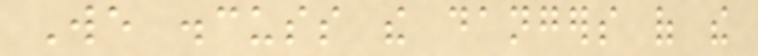We discuss the dangers of the
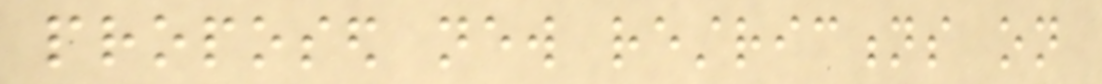proposed new restrictions on
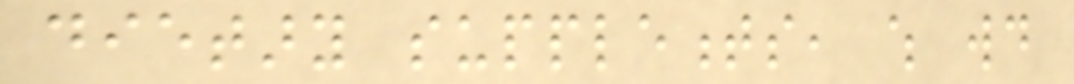dietary supplements, which would
